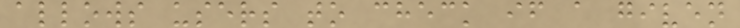allows users to check if a given
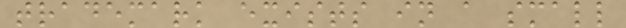trademark exists in a small
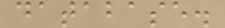database.
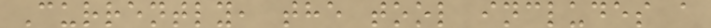Currently, the tool includes a
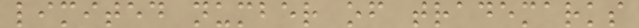limited number of trademarks
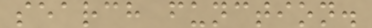search function.
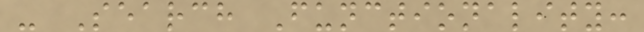- Search Functionality:
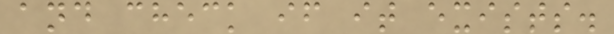and check if it exists.
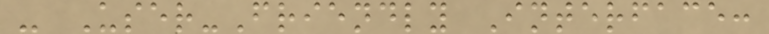- User-Friendly Interface:
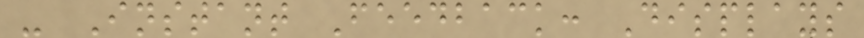- Instant Feedback: Displays
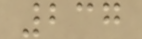237
